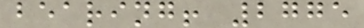bearing! 2775
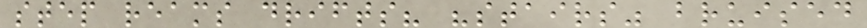step reams drifts? "stairs" bruised
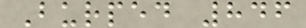Burped 846
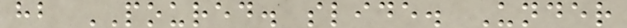hb POURED. slide. Under
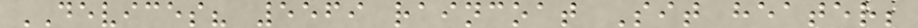DEVICES? 5569 raincoat Sit heater;
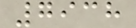7938
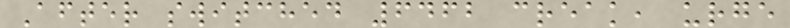After switched 6462 creak, urge
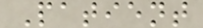Patient
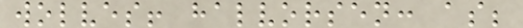wolves! halvorsen: as;
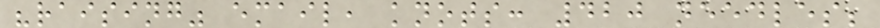"raising" email, knots: 420 needles;
